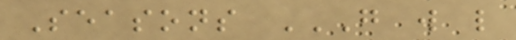Seasons G W L
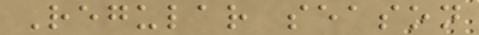Regular season
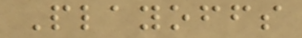Playoffs
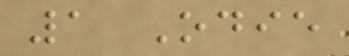1 Odie
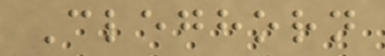Cleghorn
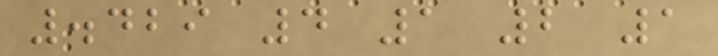.429 4 1 2 1
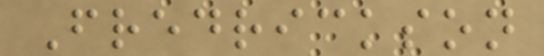Fredrickson
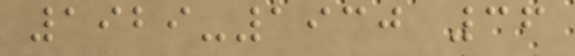1929-1930 36
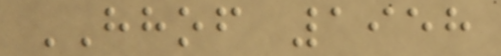HHOF 1958
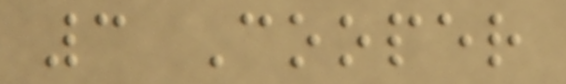3 Cooper
